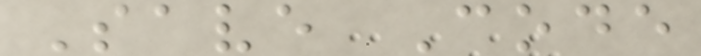Save Code
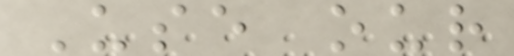Use our
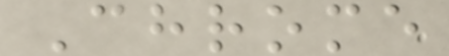Chrome
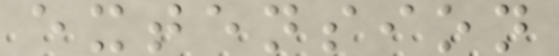extension
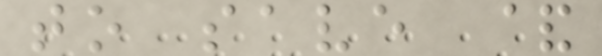to save &
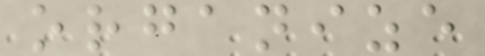organize
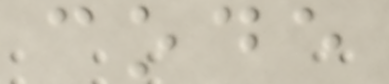code
